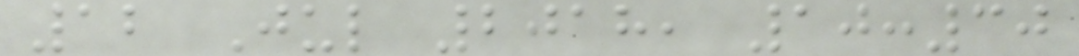12 Jul 2018, 10:30
